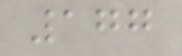177
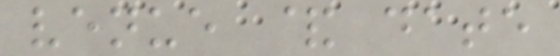venue & date
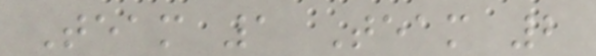Team 1 Team 2
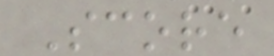Score
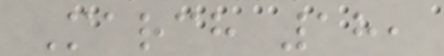March 18,
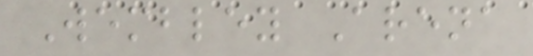Wembley Arena
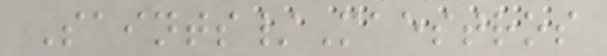Saints/Maestros
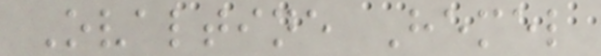Ovaltine Hemel
